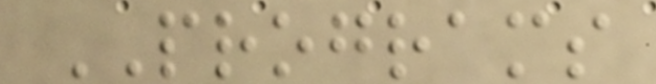PROGRAMS
